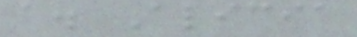a. Alicia
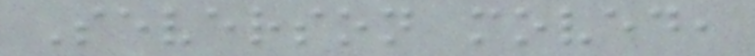Severson moved,
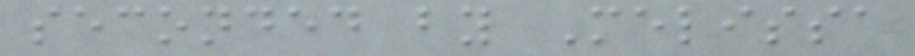seconded by Melissa
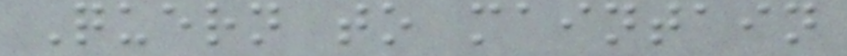Quern to maintain
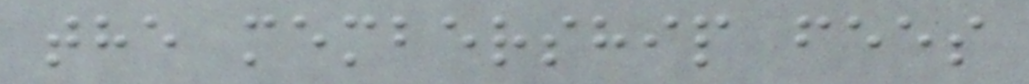the membership fees
